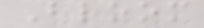Bloom
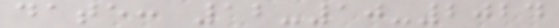date: 12-10-2024
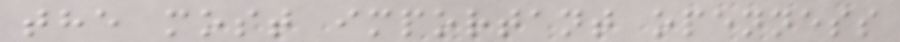the most important openness
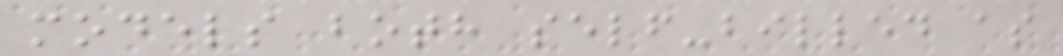models both self-billed as
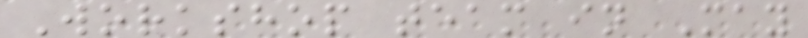Workshop team in May
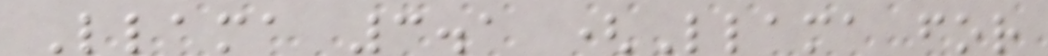Llama 3.1 (Llama for
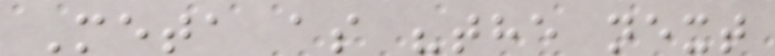Meta as "the next
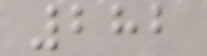282
